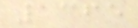1365
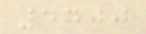4700
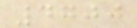4700
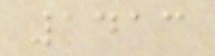1413
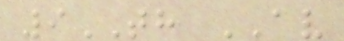9TH AV
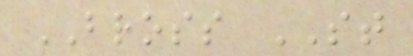BROSS ST
